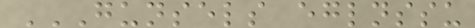GUNSELS EGLNSSU
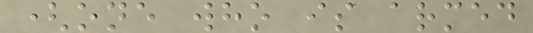(one who is armed
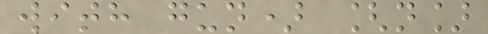with gun) [n]
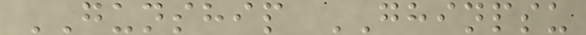GUNSHIP GHINPSU
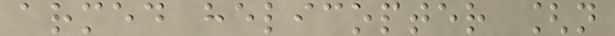armed helicopter [n
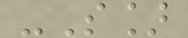-S]
